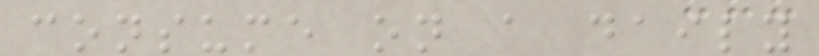consume on a daily
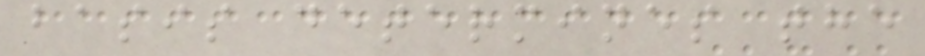basis determines the
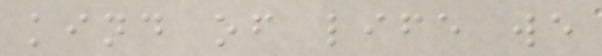kind of life we
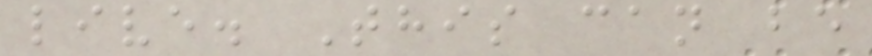live. This can be
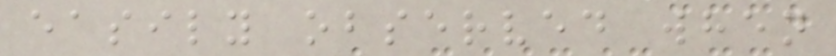easily observed when
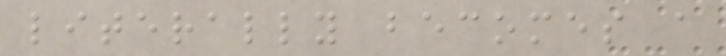literally becomes a
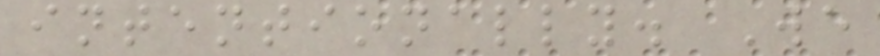intentionally. We
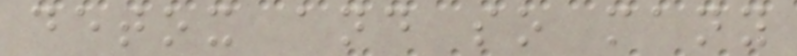detox and so many
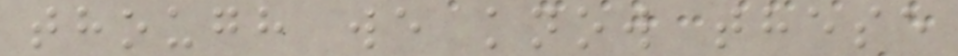though we know these
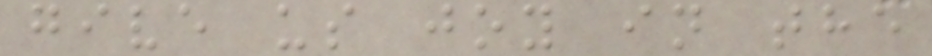give us joy in the
